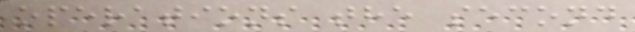operations the second
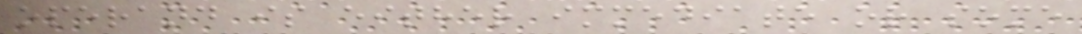operand is either immediate or some
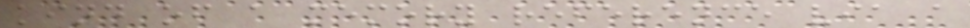kind of a memory reference via a
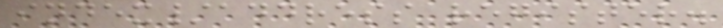index/address register.
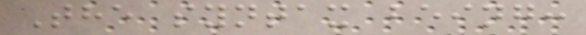The syntax being:
